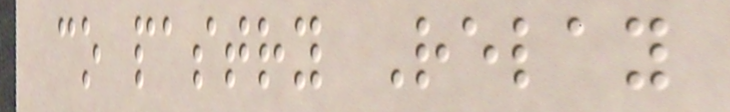co pastry Relay
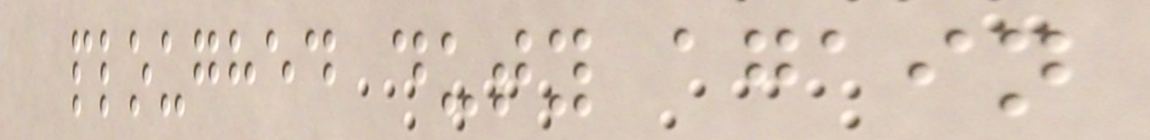ploughed duty again
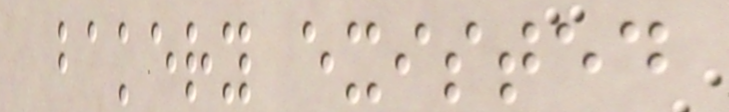bakery existed
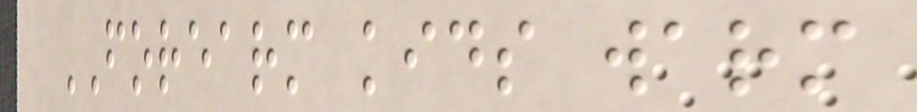FOREARM kids warm
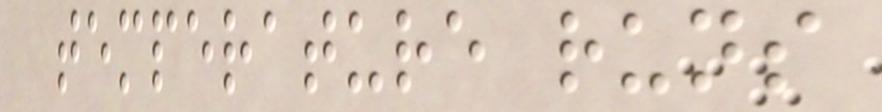temperature runs
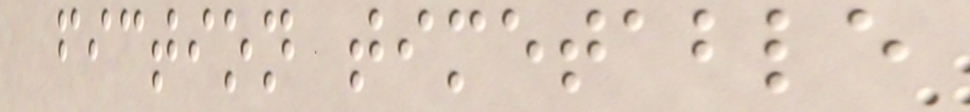fiction timetable
